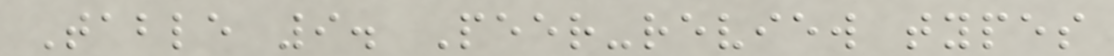Table 9. Peer-review types
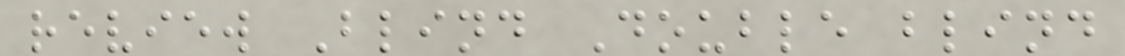review Blind Double blind
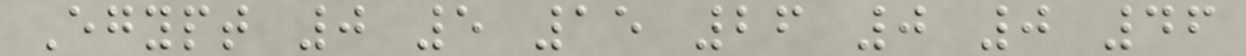Egypt 0 5 15 26 0 0 46
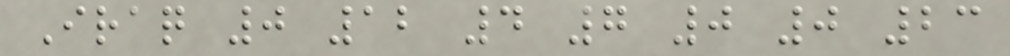Iraq 0 12 4 7 0 0 23
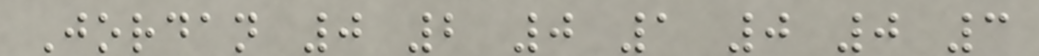Jordan 0 2 0 1 0 0 3
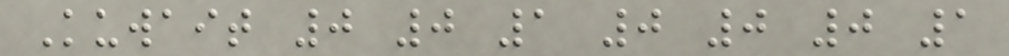Kuwait 0 0 1 0 0 0 1
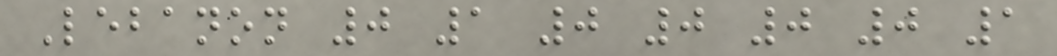Lebanon 0 1 0 0 0 0 1
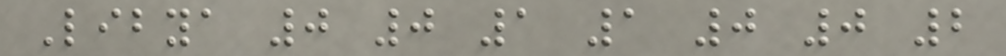Libya 0 0 1 1 0 0 2
